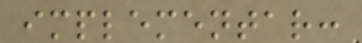implementar:
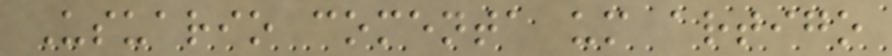Usuario comenta um artigo
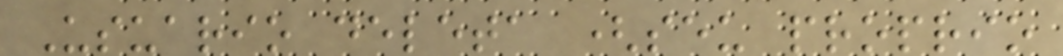Usuario deleta (seu proprio
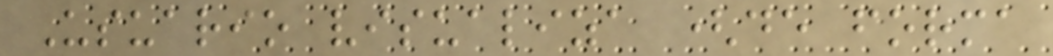Usuario visualiza (de forma
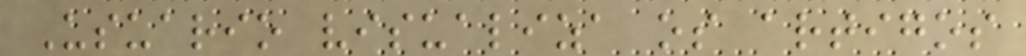Usuario visualiza os artigos
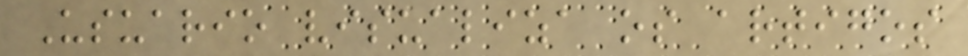Usuario visualiza os artigos
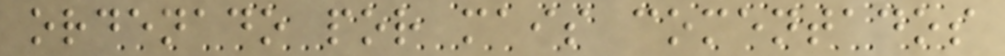ordenado por mais comentados
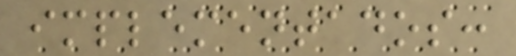implementados:
